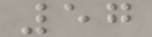57
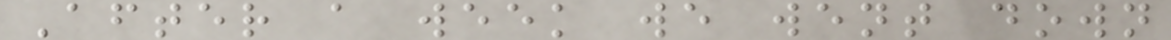After a week we went down
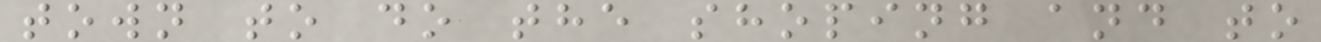town to do the shoping and to
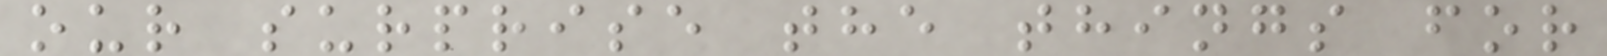our surprise the things for
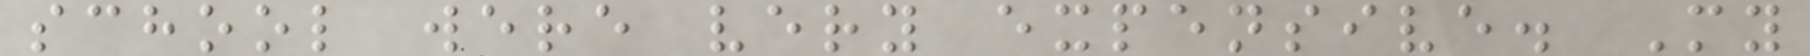school were very expensive. My
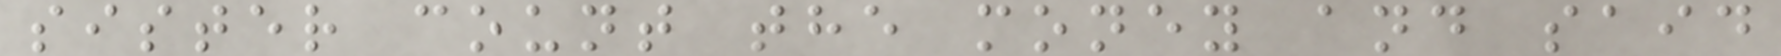sister count the money and said
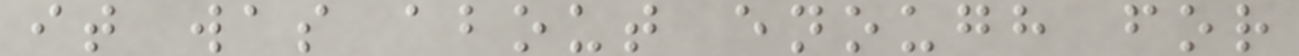it was about enough for
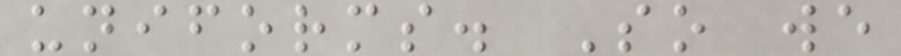uniforms. So we
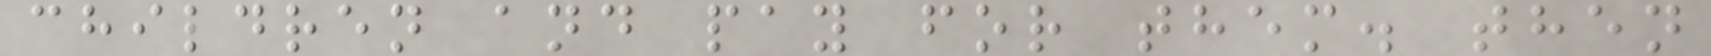children and pay for them. then
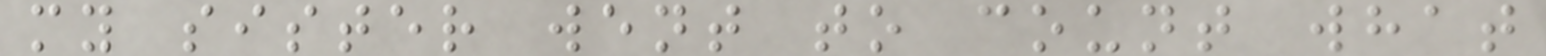my sister went to count what
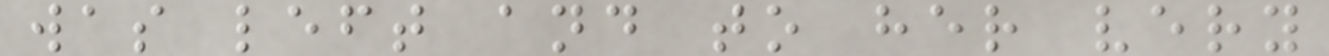was left and to her very
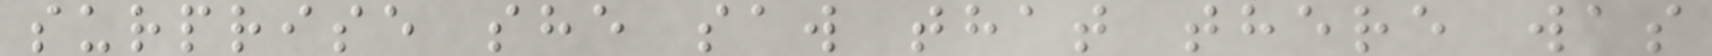surprise she saw that there was
